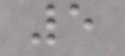5
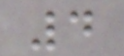4
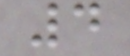4
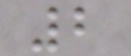2
